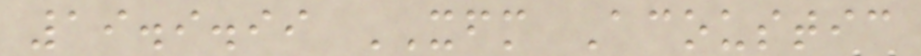19.9.99 XFM Acoustic
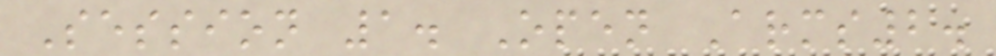Session 1. Open Arms2.
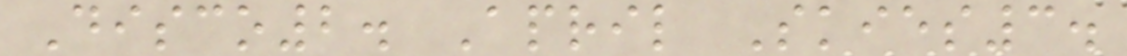Disco2. April Skies3.
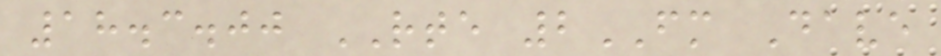18.3.00 RTE 2FM Dave
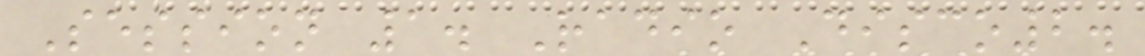Session 1. Radio Disco2.
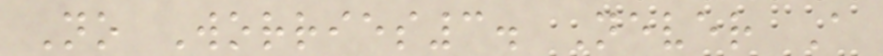No Worries3. Never A
